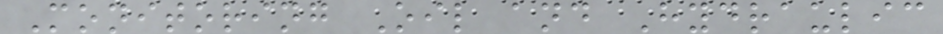Monitoring Oil and Hydraulic
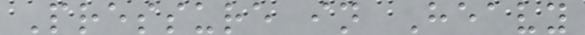Pressure in Heavy
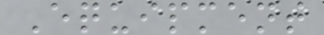Equipment
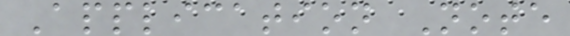Application Note
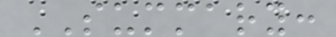SUMMARY:
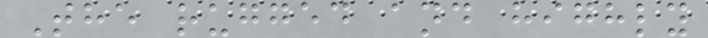The rugged and highly
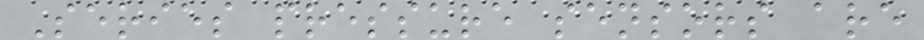Series pressure sensors are
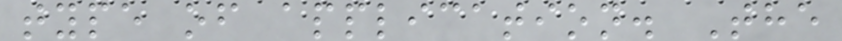type of application. The
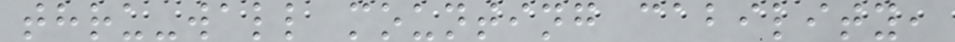thru-wall mounting cability,
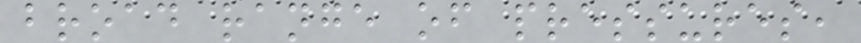broad range of pressures,
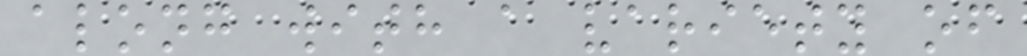along with a variety of
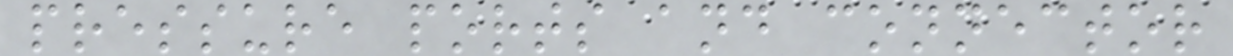pressure ports and connector
